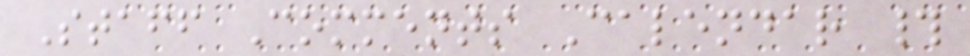Staff Comments Calendar #
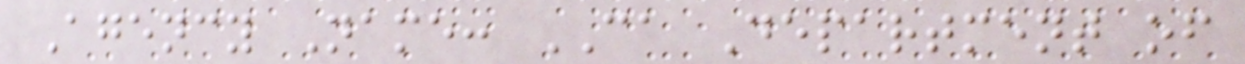Agency Name: CA Department of
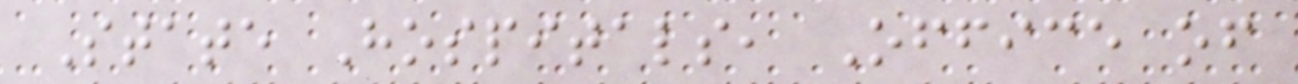State Hospitals, Office of
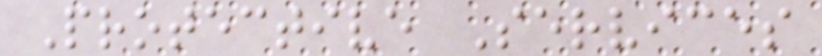Protective Services
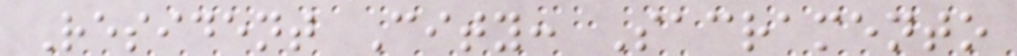Resident City: Sacramento
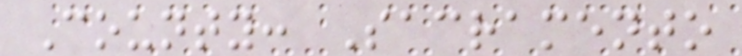County: Sacramento
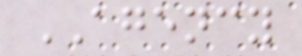AGENCY
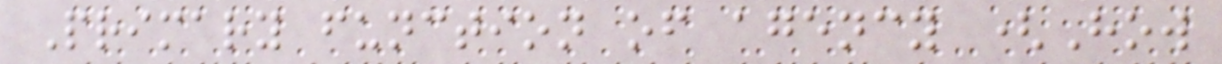Primary function of agency (How
